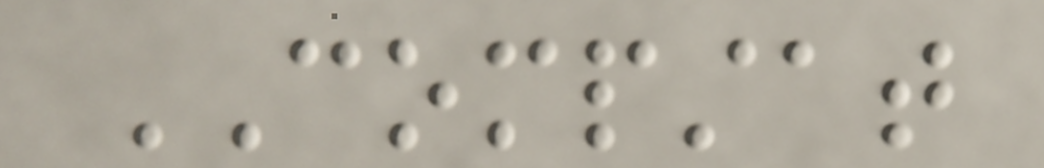COMPSTAT
